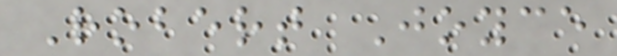Robert Joyce
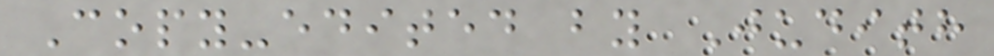Copy-edited by Judith
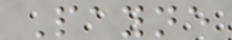Payne
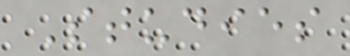Studies
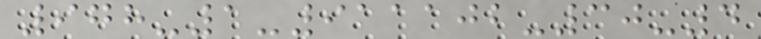978-1-911102-30-4
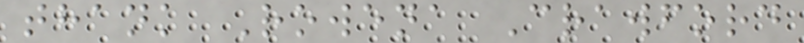thank Rowena Crawford
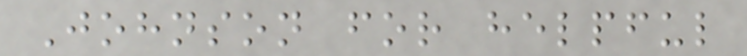Johnson for helpful
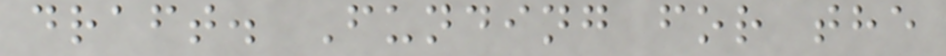draft. Funding for the
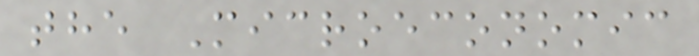the Microeconomic
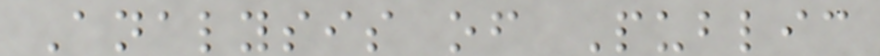Analysis of Public
